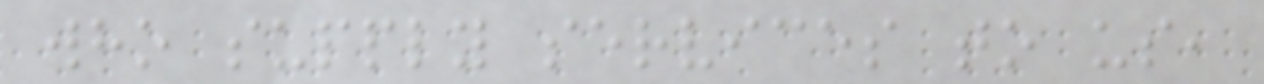who supply services to us,
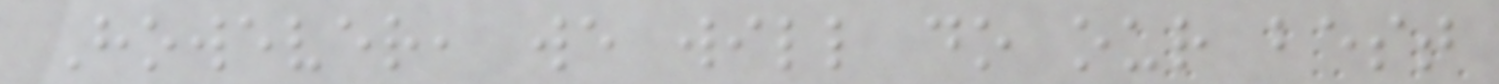However, we will do our best
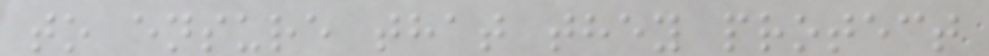to ensure that they protect
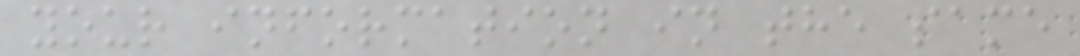your information in the same
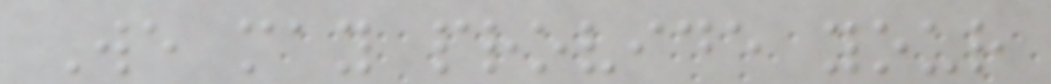We may provide your
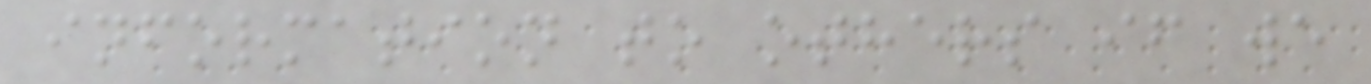information to others if we
